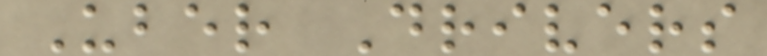Uber Drivers
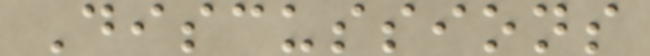Discussions
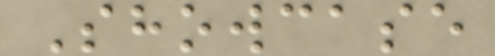Showcase
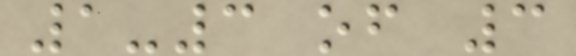1-3 of 3
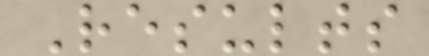Results
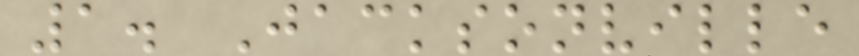1. Jacksonville
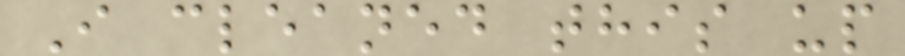I cleaned this up
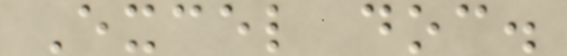Excel doc.
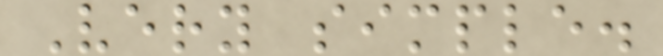Very simple.
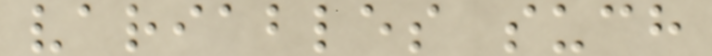variables such
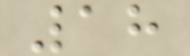18
